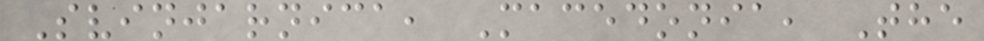Svinjarnica, Macedonia, The
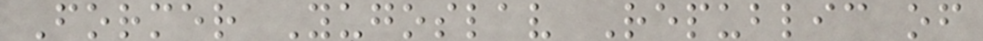Former Yugoslav Republic of
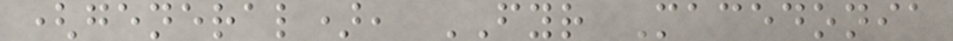(general), FYR Macedonia
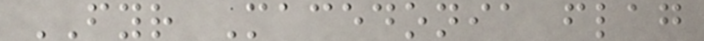FYR Macedonia flag
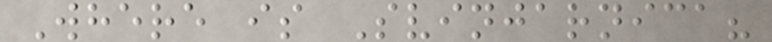Where is Svinjarnica?
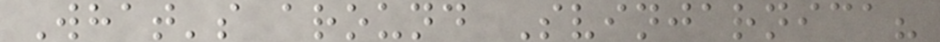What's around Svinjarnica?
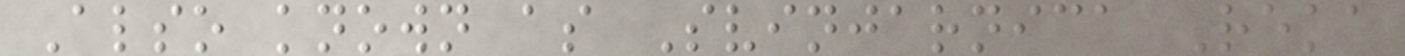Also known as Svinjarnica Reka
